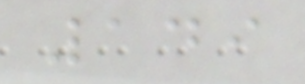149
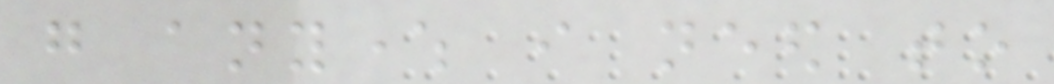go anywhere i need to
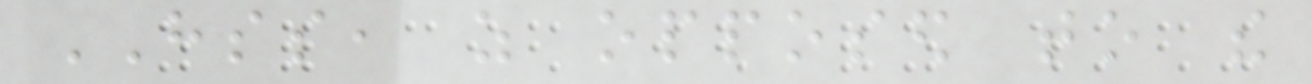HSS, as opposed to the
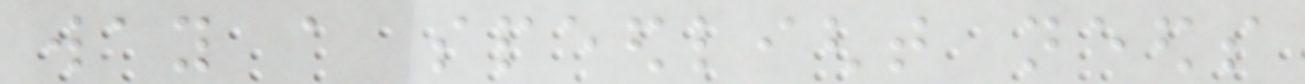way a speedlight needs
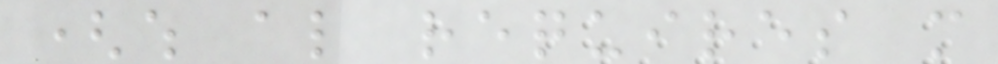(which also requires more
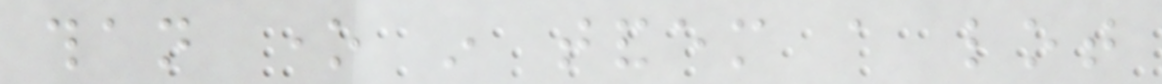than one in tandem a lot
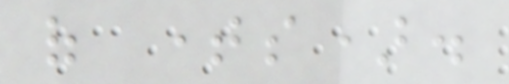of times).
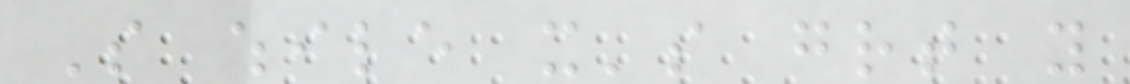So while it's great you
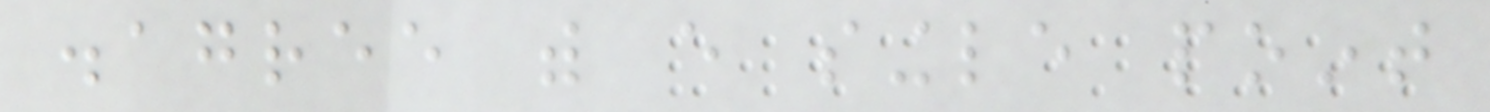disagree with every single point
